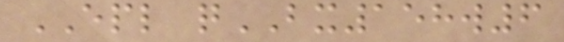EPL qBX158w6
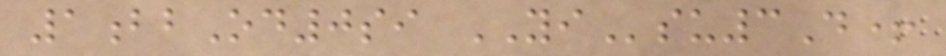1bbOd0si YIsu3D+
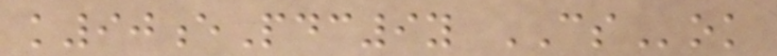k90ePdc9y CSok
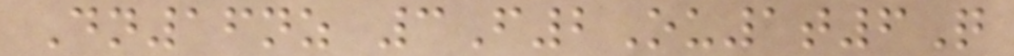Dn16nz 3F2Ou1t6Q
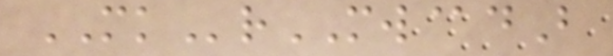MKrMW@dB
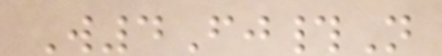W4Fj#N
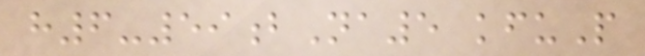h6-59bNa5 kfuP
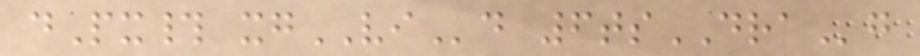dPx# xgVId 6tsDRAg
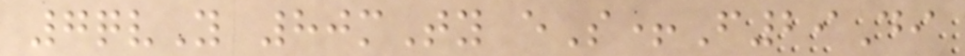7qvY 80mTy eS+F29Di
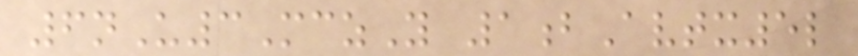6nU3MczY 1bAvtx5l
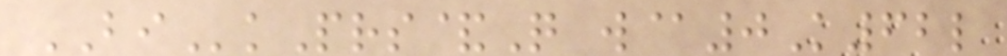BIkPrs&Q w@0K62l
